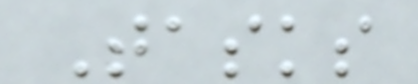Tasks
